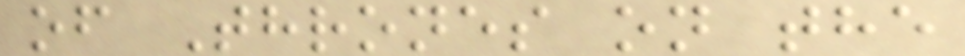of Thrones on the
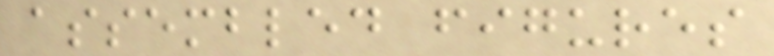assembled figures
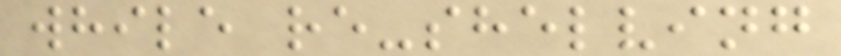while re-shelving
